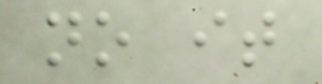no it
